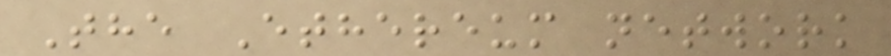The Ethereum network
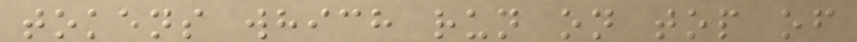tokens which run on top of
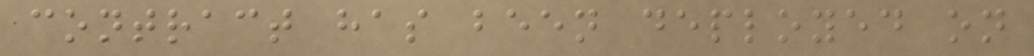contract has been deployed on
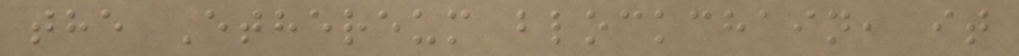the Ethereum blockchain, it
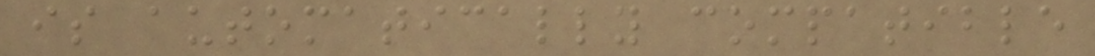is automatically compatible
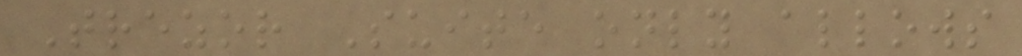Trezor Suite only allows
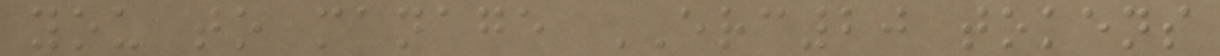you to manage ERC20 tokens
